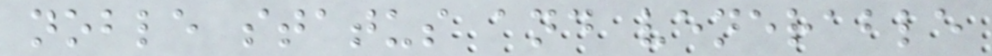noble status and venerable
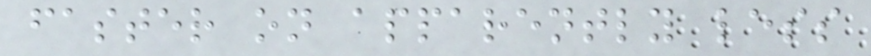faster on apparently less
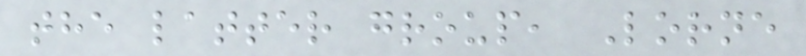the latter group, Lorne
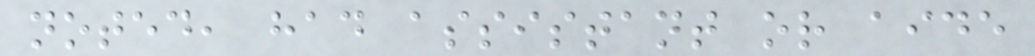noted, had assistant or aide
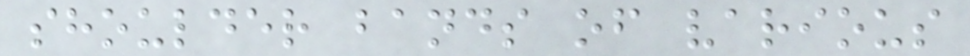shoulder bands of various
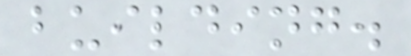building.
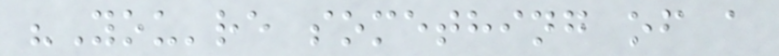"You're something of a
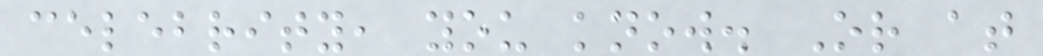celebrity, you know. Or at
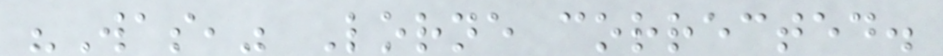"Was," Lorne corrected.
